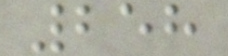258
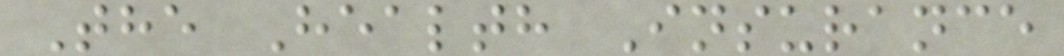The Health Insurance
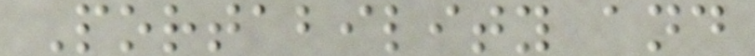Portability and
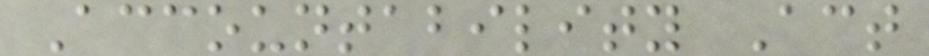Accountability Act
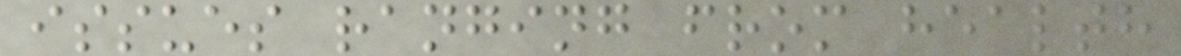issues ranging from health
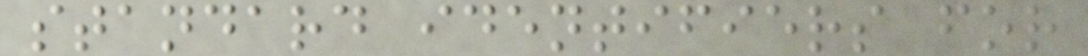standard identifiers for
